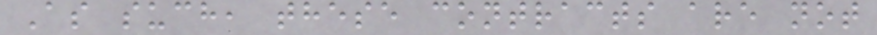As such, these contracts are not
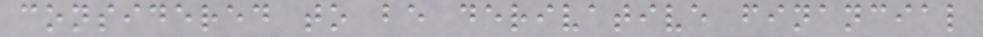considered to be derivative financial
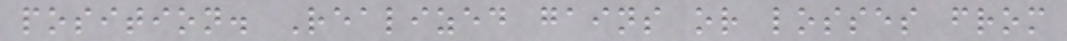position. Realized gains or losses from
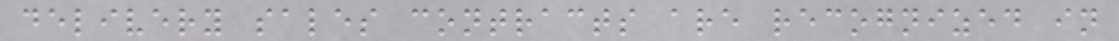delivery sales contracts are recognized in
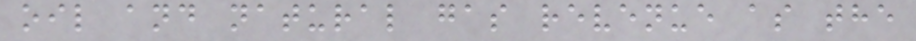oil and natural gas revenue as the
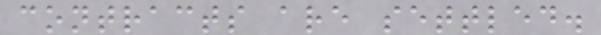contracts are settled.
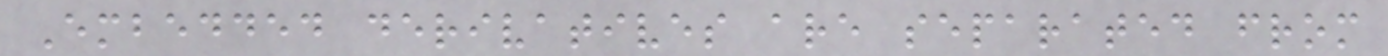Embedded derivatives are separated from
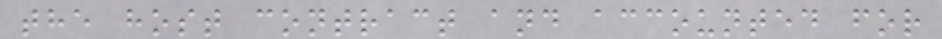the host contract and accounted for
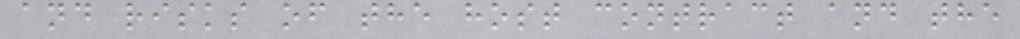and risks of the host contract and the
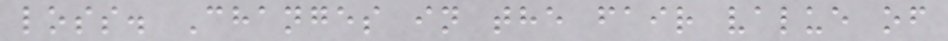loss. Changes in the fair value of
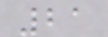21
